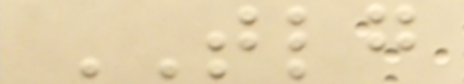TLG
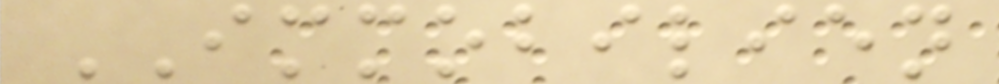IMMOBILIEN
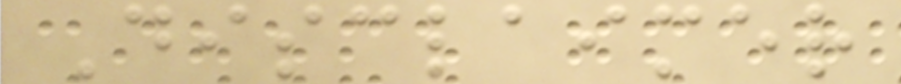Disclaimer
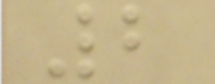2
